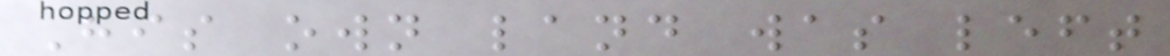His own land was left
